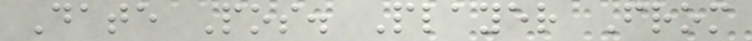Date Pos. Player From
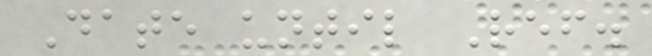Date until Ref.
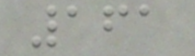161
